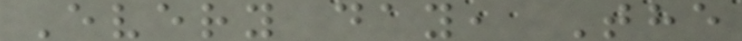Every day, The
